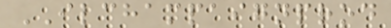ILCHAMPAIGNPROD
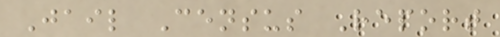Jail Census Report
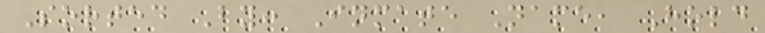Sorted By: Inmate Name, Hold
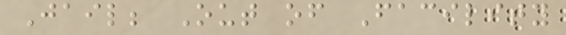Jail; Out of Facility
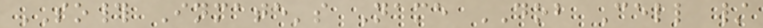SO# Inmate's Name DOB Cell /
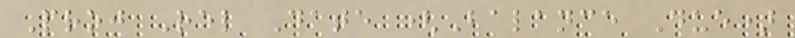Proj Rel Date (Balance Due)
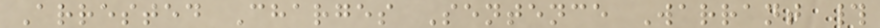Arrested Charges Sentence Warrant #
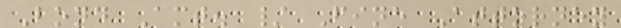Bond Amt. / Fine Attorney
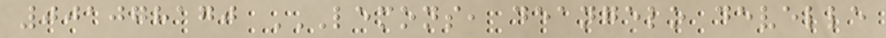001078170 LEMONS, DEANGELO DEVELLE
